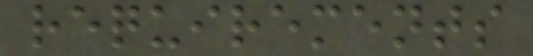requirements
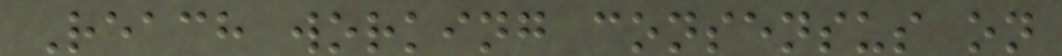Reach working consensus on
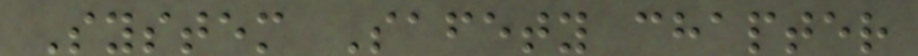System Safety chapter
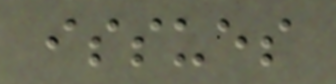issues
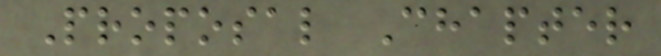Proposal Chapter
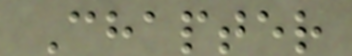Chapter
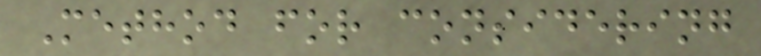Method for considering
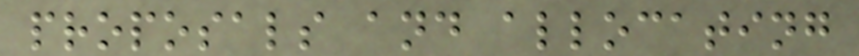proposals and allocating
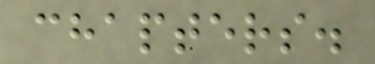chapters.
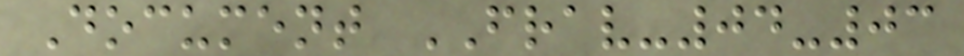Document FRAV-04-03
